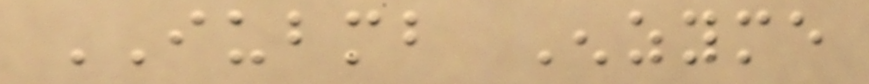IUBMB Enzyme
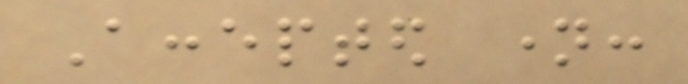Accepted name:
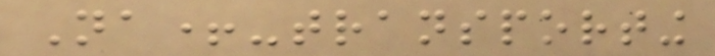Na+-transporting
